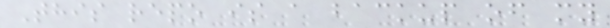This repo is a backup of my
